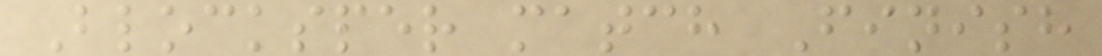Blocksper match Finish
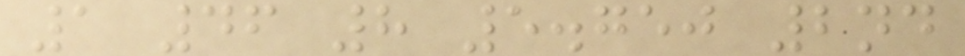1 46 8 5.750 2nd
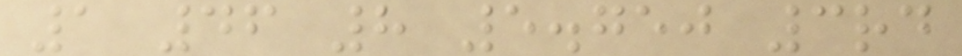1 46 8 5.750 3rd
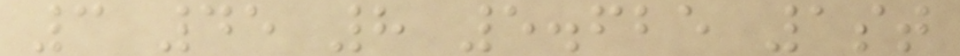3 45 8 5.625 1st
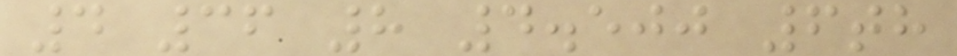4 36 8 4.500 6th
